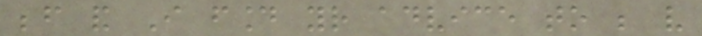before and I found your advice to be very
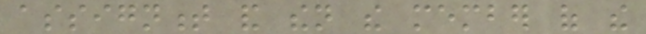assignment and then the member of the
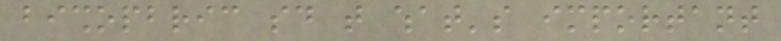bishopbric said that what's important
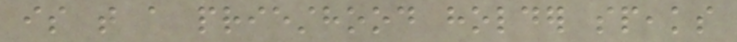is that a priesthood holder speaks
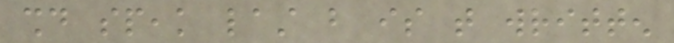should speak last but is that written
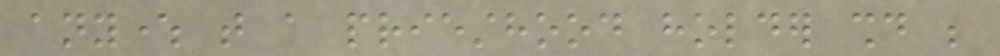anywhere that a priesthood holder should be
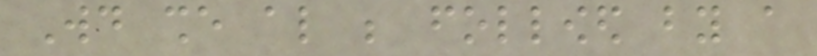Would she also be followed by a
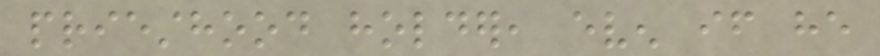priesthood holder, even if he
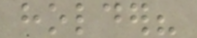holder?
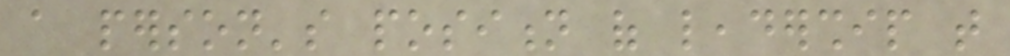a person's position of leadership that
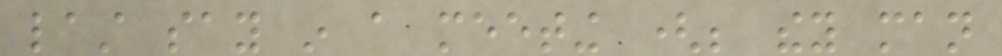last say in a meeting (be they man
